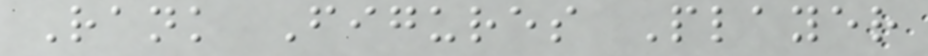Rank Figures Player
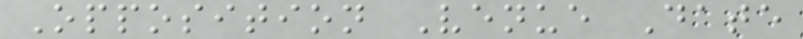Opposition Venue Date
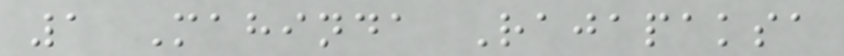1 Mahinda Rajapaksa
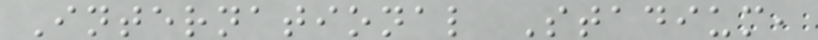International Stadium,
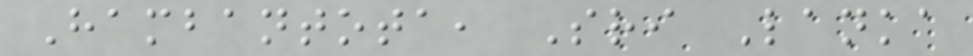Hambantota, Sri Lanka
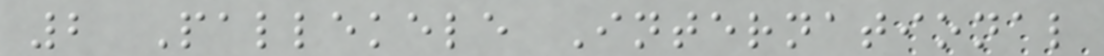2 Pallekele International
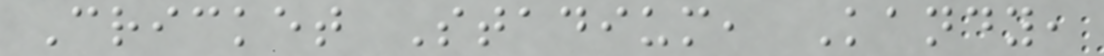Cricket Stadium, Kandy,
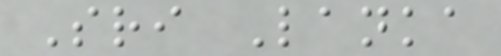Sri Lanka
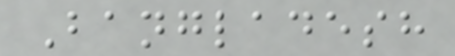Bangladesh
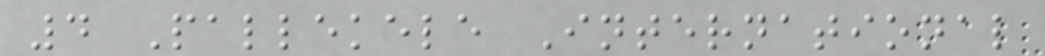4 Pallekele International
